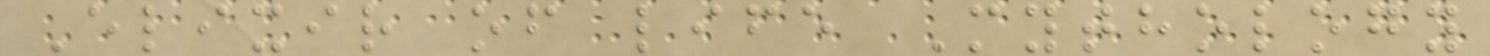Elixir of life Mythology
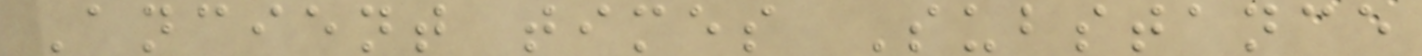Ancient times Substance
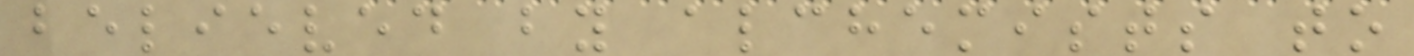believed by alchemists to
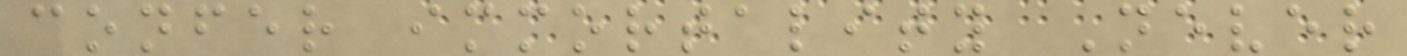confer immortality Never
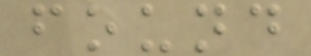found
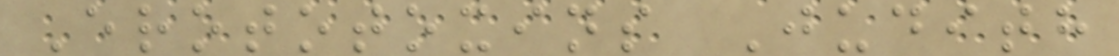Erototoxins Judith
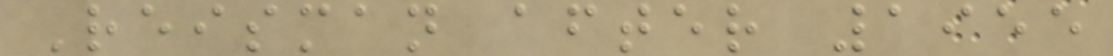Reisman after 1955
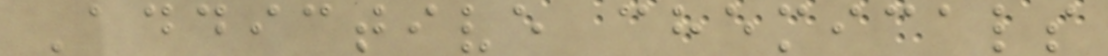Addictive chemicals
